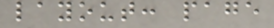layout: page
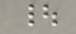|
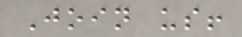Join us!
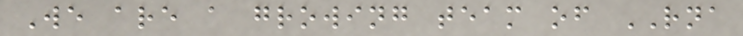We are a growing team of RNA
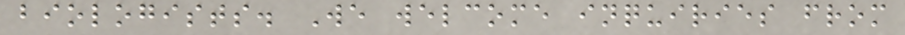biologists. We welcome inquiries from
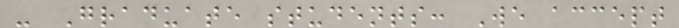- Graduate students: We accept
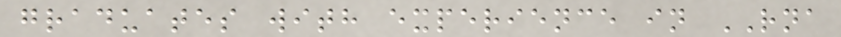graduates with experience in RNA
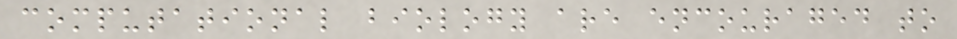computational biology are encouraged to
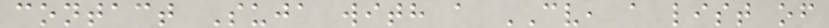contact Suja with a CV, a list of
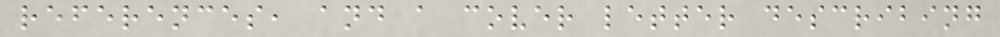references, and a cover letter describing
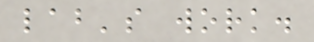lab's work.
